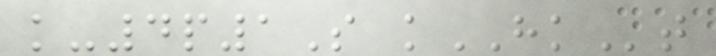k-4p1S kHKt
